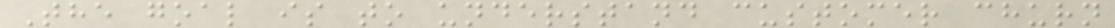The goal is to understand customer churn
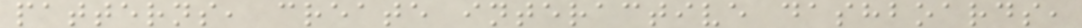patterns, create interactive dashboards,
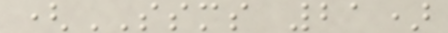(SSMS 21)
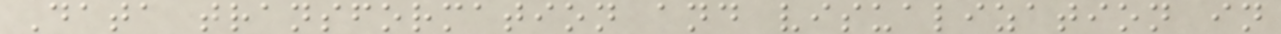Data transformation and visualization in
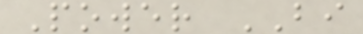Power BI
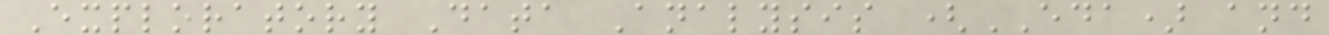Exploratory Data Analysis (EDA) and
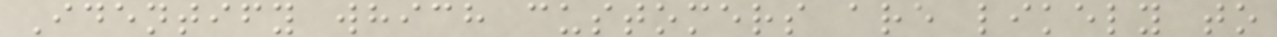Identify which customers are likely to
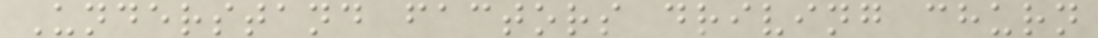Understand factors driving churn
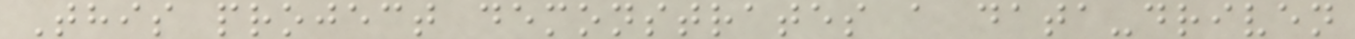This project demonstrates a data-driven
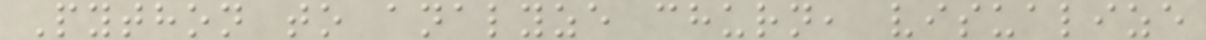Python to analyze churn, visualize
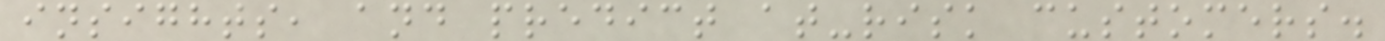insights, and predict at-risk customers.
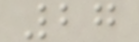27
